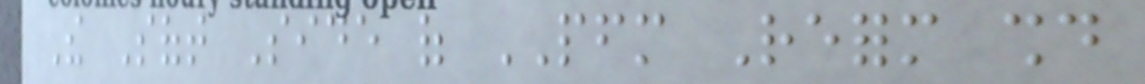The Soft Side of PFM Reform should
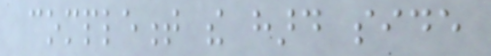complement the hard side
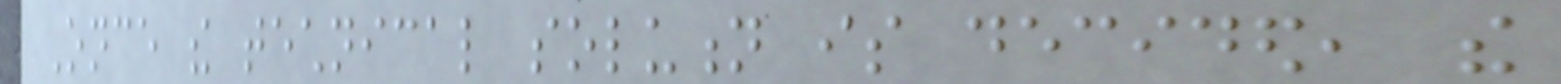Once the technical solution is decided, the
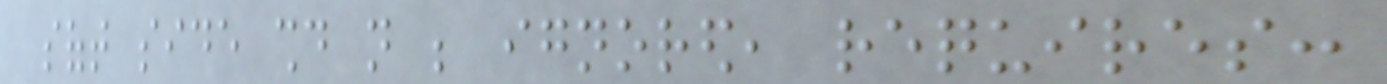soft side should not be ignored, requires:
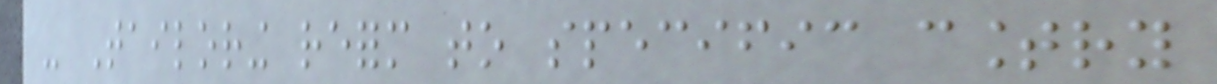- Tailoring reform to specific country
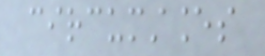circumstances
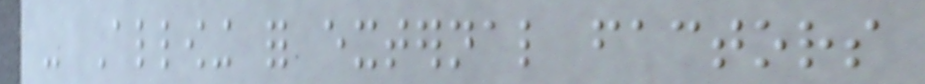- Allowing for external factors
